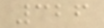326
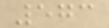573
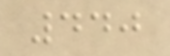440
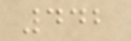442
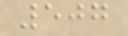507
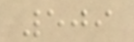509
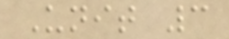Unit 3
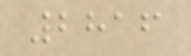2816
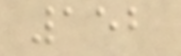152
